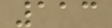113
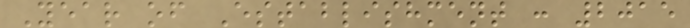Year of Establishment : 2015
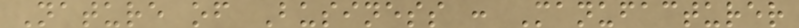Nature of Business : Manufacturer
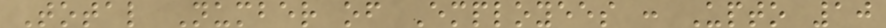Total Number of Employees : Upto 10
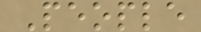People
